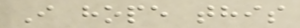I hope this
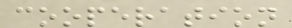cooperation
